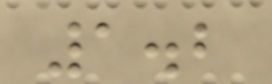1.2
